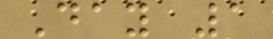Day 1
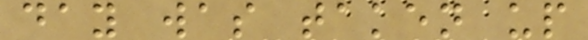day was taken up
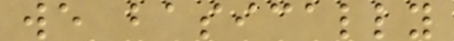we basically
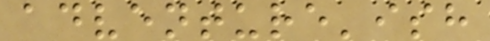adventure'ish
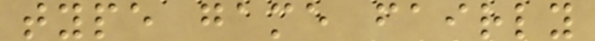type game fairly
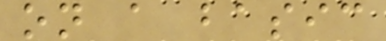on a basic
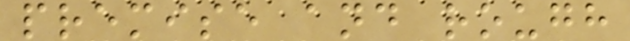premise and rough
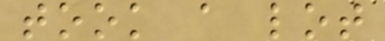took a lot
